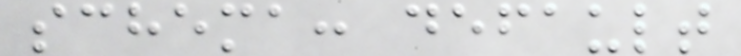schema: default
